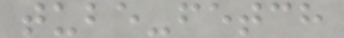tube-fetch
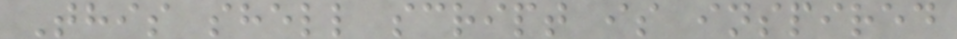This shell script is inspired
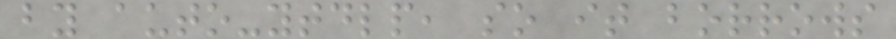by auto-ytdlp, so it borrows
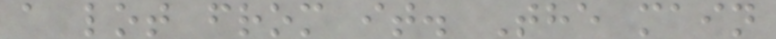a lot from it. The main
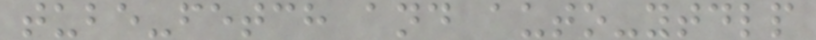tube-fetch and auto-ytdlp
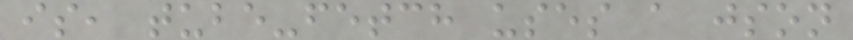is, tube-fetch uses a json
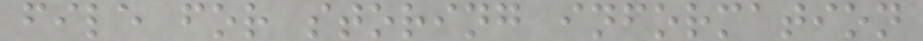file for storing information
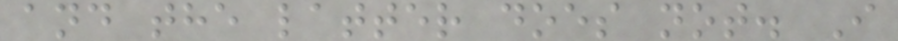and the latter does not. I
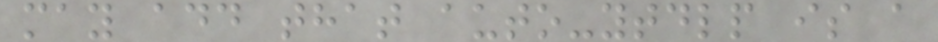may add that auto-ytdlp is a
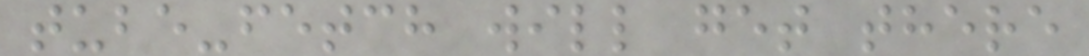tube-fetch will get there
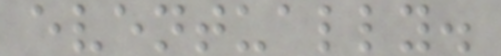eventually.
